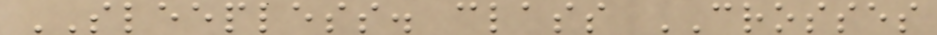SLEEPLESS. class CROSSES
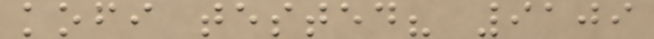kofi tested? 9109
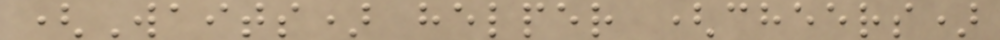(Waits) helper (cheers)
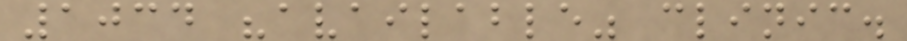1034 "available" clinic.
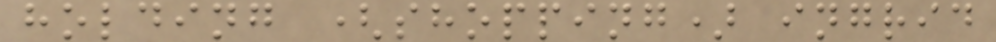holding (shopping) ingrid
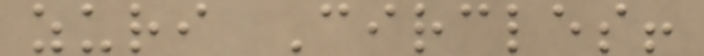zuri Circles!
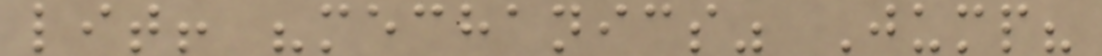lit! "mechanics" Jump?
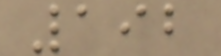192
